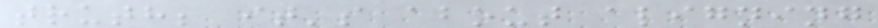truth; it's about aligning
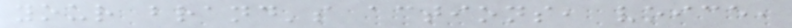your brand's actions, voice,
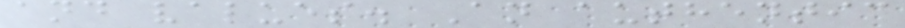and values. An authentic
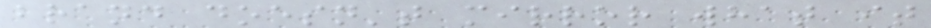brand doesn't mirror what it
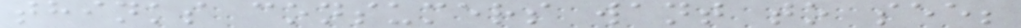thinks consumers want to see;
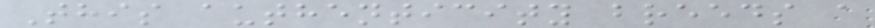This authenticity breeds a
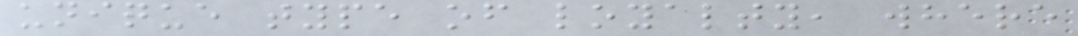unique type of loyalty, where
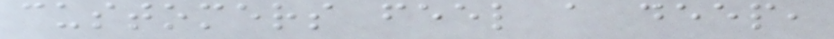customers feel a deep,
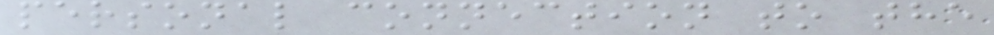personal connection to the
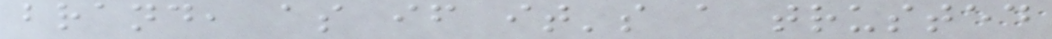brand, as if it's a trusted
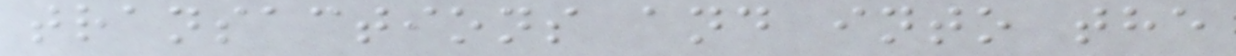transactions and into the
